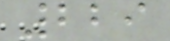229
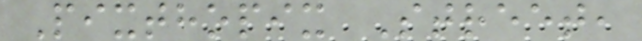Pixthopix Street,
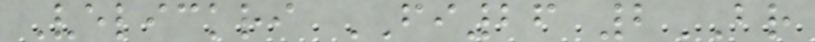Velickri FI26 2BR
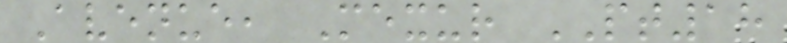Avenue, Mexur PT18
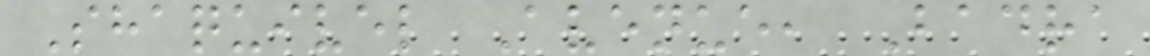Shaquivel Avenue, Badra
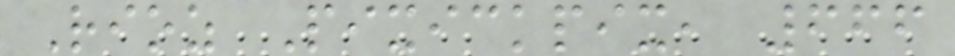Rioz Pixickpix, 666
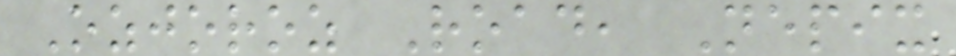Ozjoroz Road, Nepix
